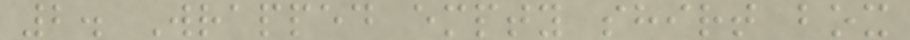2. Wrapped empty shirt box
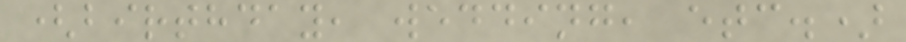(birthday, wedding, etc.)
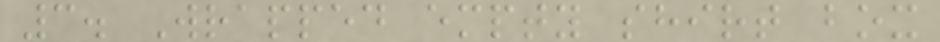3. Wrapped empty shirt box
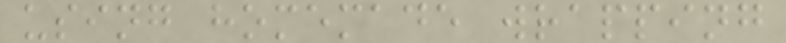using homemade wrapping
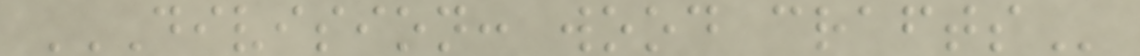DIVISION: WOOD CRAFTS
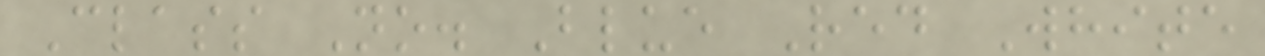Class No. Blue Red White
